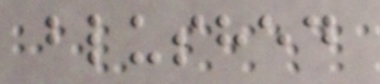blushed
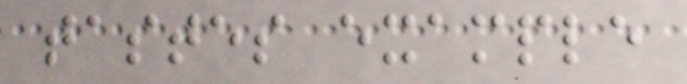tastes example
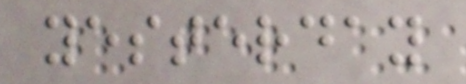yesterday
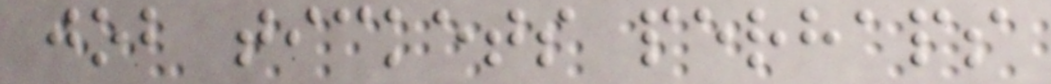job tickets perhaps
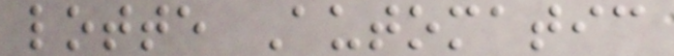lotte Automatic
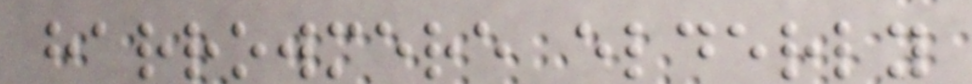harrowmere elderly
